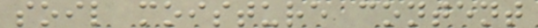soil moisture content
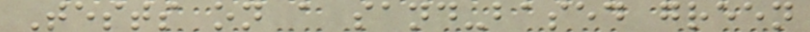Tests on a sand-based green
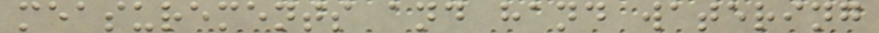measurements and hand watering
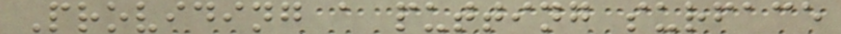Providing a putting surface
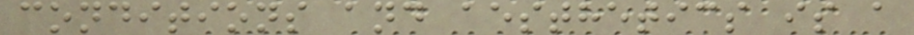conditions and aesthetics is a
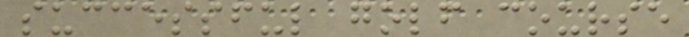successful golf course
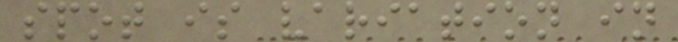spot is variation in
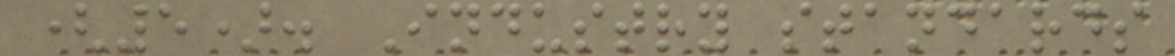(5). Industry standards
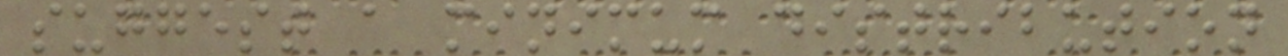suggest a minimum distribution
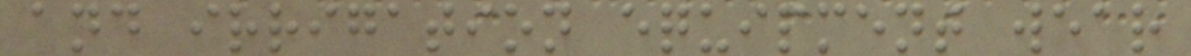and irrigation equipment wear
